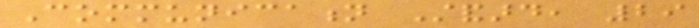Communication Standard, 29
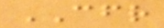CFR
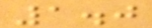1.0
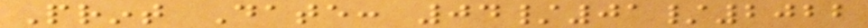Print Date: 04/01/2022
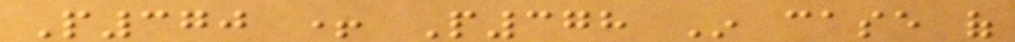P370 + P378 In case of
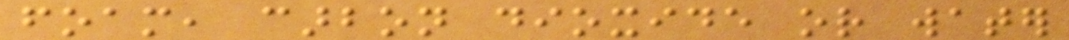foam, carbon dioxide or water
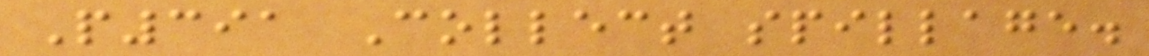P391 Collect spillage.
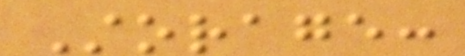Storage:
